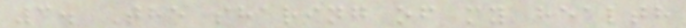3. The sharing of my health
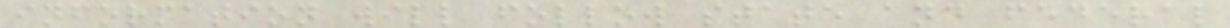information will follow state and federal
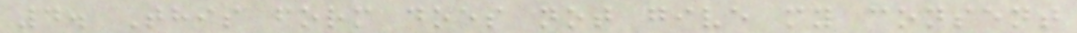4. This form does not give my consent
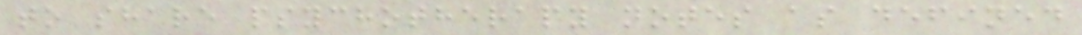to share psychotherapy notes as defined
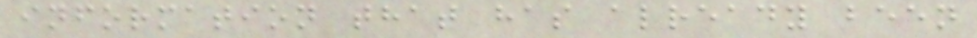information that has already been
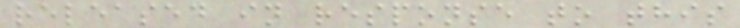released in response to this
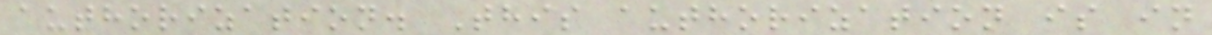authorization. This authorization is in
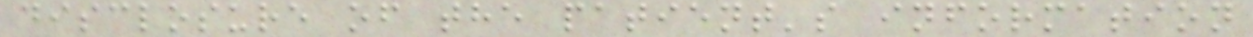disclosure of the patient's information
